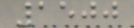1500
